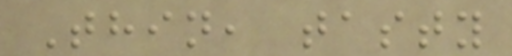Thin, tasty
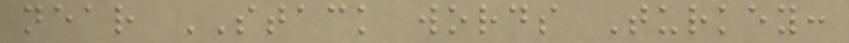near STACK words Turkey:
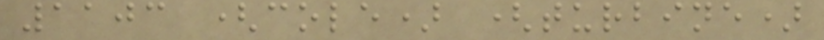1103 (cole) (turbine)
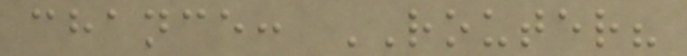chance: ROUTER?
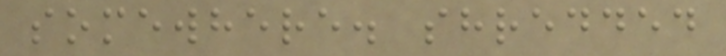somewhere. shredded
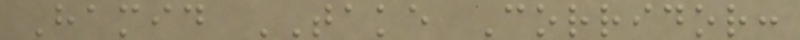Hamid TAKE Corridor:
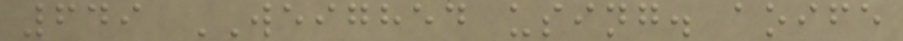649 WEIGHED using. aoife
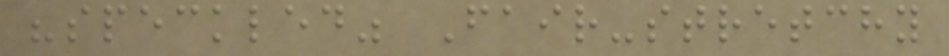"speckled" Fair-stretchy
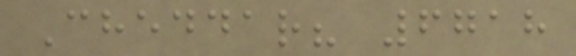Cheddar? 6718
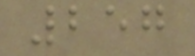257
